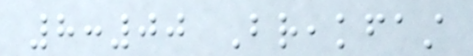8:00 Breakfast
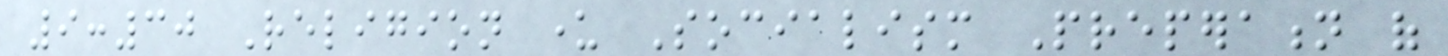9:30 Religion under Socialism Preperation of
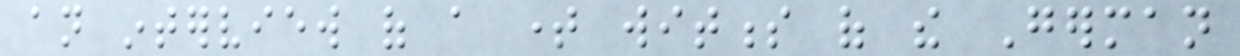an interview of a time witness of the German
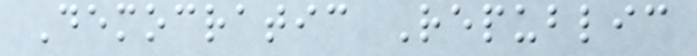Democratic Republic
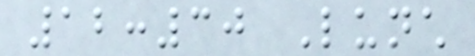12:30 Lunch
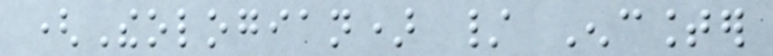(Theologian) / Encounter
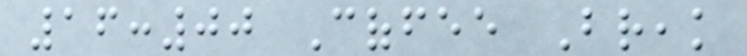16:00 Coffee Break
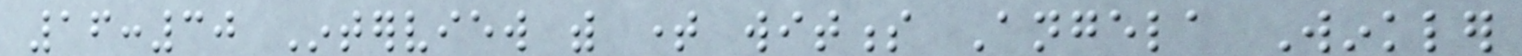16:30 Interview with time witness Angela Winkler
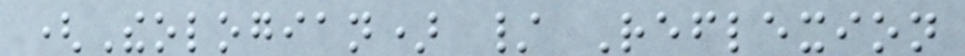(Theologian) / Reflexion
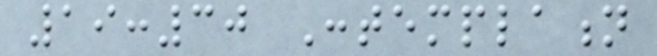19:30 Contemplation
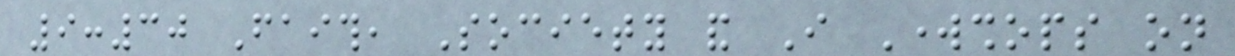9:30 Faith, Society and I Workshops on
